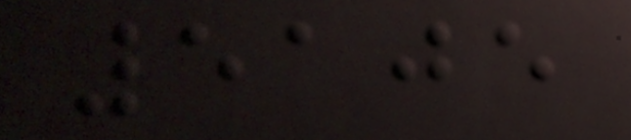5105
